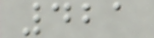421
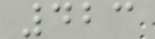423
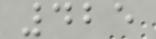425
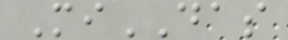MiDAS
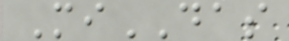MiDAS
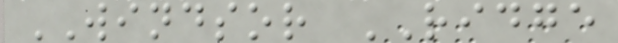WINDSOR RIDGE
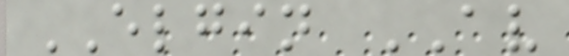ELGIN AV
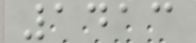1413
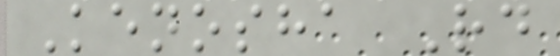Kenosha Rd
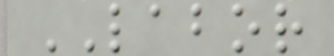LABOR
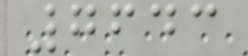7643
